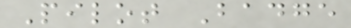Pilot Badge
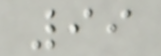99
